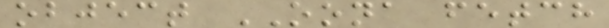object OONA fetch
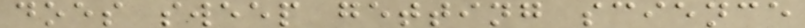does sweep getting science
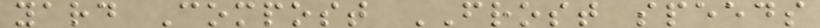yard Compost FROST speeds
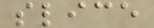slice
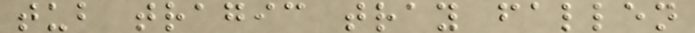tub tragic tray fallen
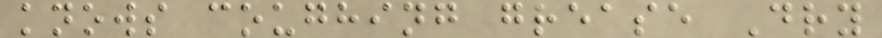knows coughing grease Dry
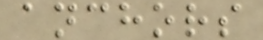anchors
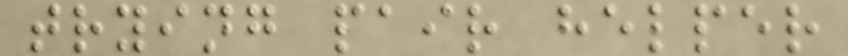trying pair helper
